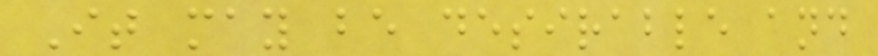It may be desirable and
